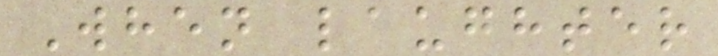When laughter
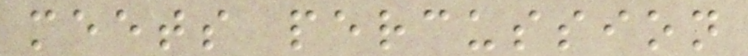meets percussion
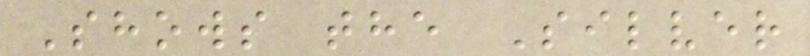Shows the Silver
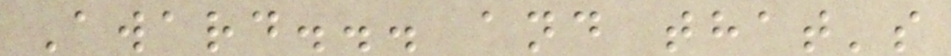Award... and that's
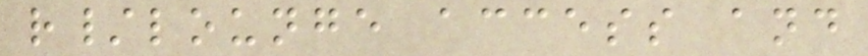r/lounge access and
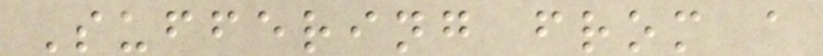Suffering from a
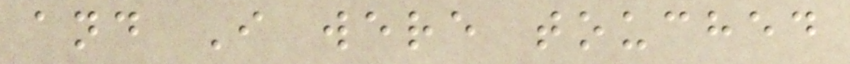and I were touched
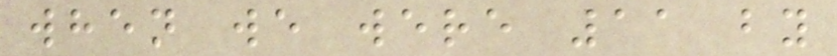when we were 11 by
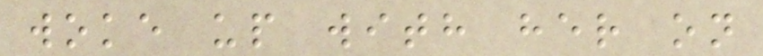woke up with her on
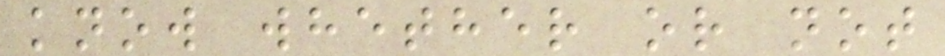know whether or not
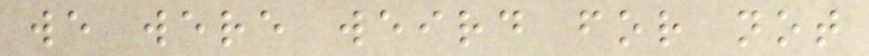we were weird for not
